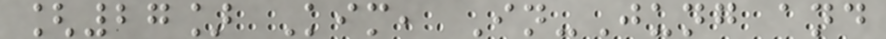[27] Kim, In-Jung and
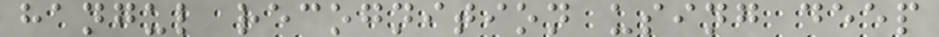hangul recognition using deep
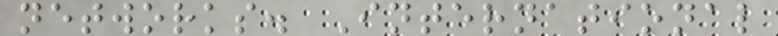networks. International
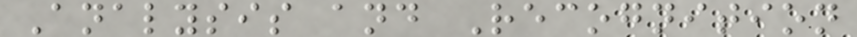Analysis and Recognition
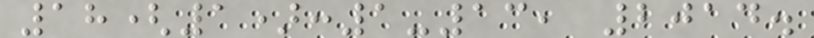18(1):1-13, 2014.
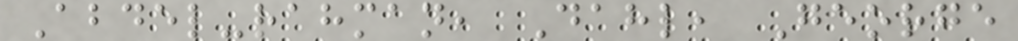Abdel-rahman, Dahl, George
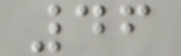46
